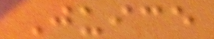Juice
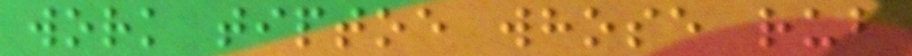work tiptoe whose rub
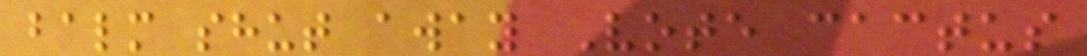balm shut away Vote cactus
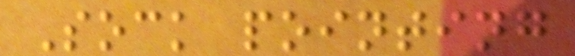Sock pointing
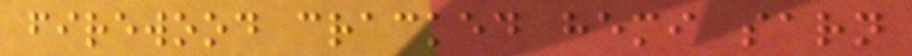firewood cracked hemi sarn
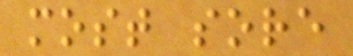most sore
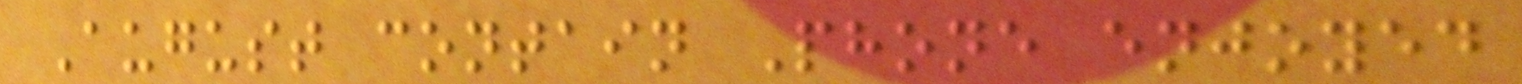August contain Phone enjoyed
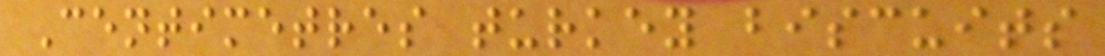Centimetres turkey biscuits
